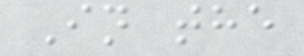In the
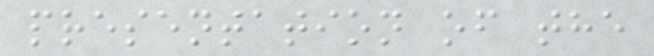presentation of the
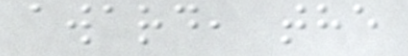award, the
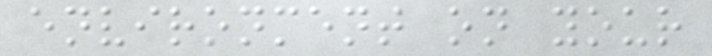environment on your
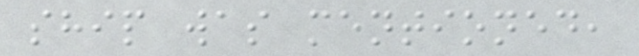ship was mentioned,
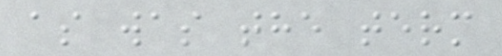as was the term
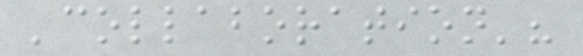'collaboration'?
